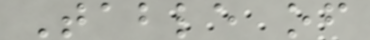Table of
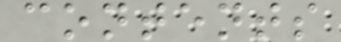contents
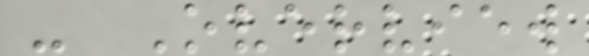- Overview
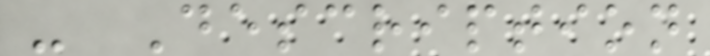- Description
